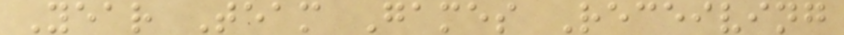Year Team Games Receiving
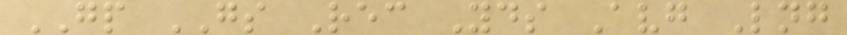GP GS Rec Yds Avg Lng
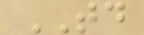TD
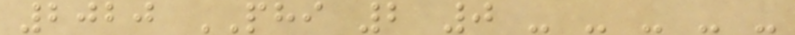2020 PHI 2 0 - - - - -
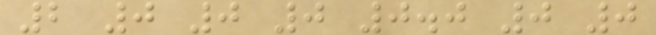2 0 0 0 0.0 0 0
